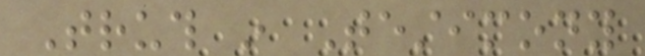Truth in Testimony
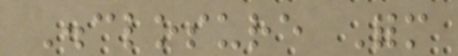Disclosure Form
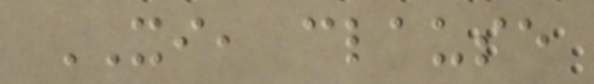XI, clause
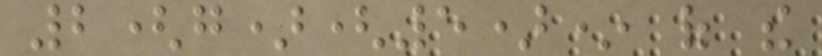2(g)(5)* of the
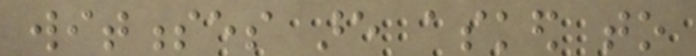witnesses are asked to
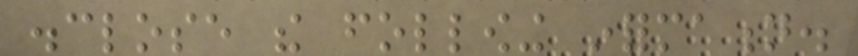disclose the following information.
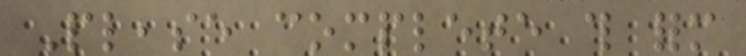Please complete this form
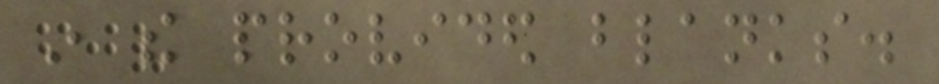in the provided blanks.
